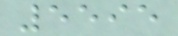5595
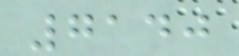7140
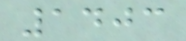1403
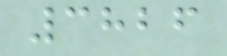3826
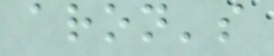aron's
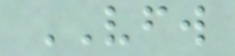VFW
